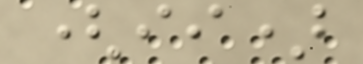(ii)
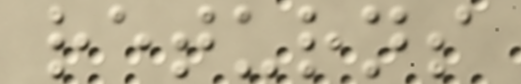returns
